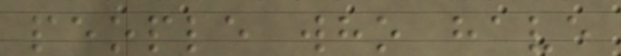people who have
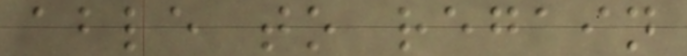able to regain
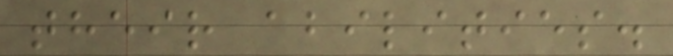their abilities.
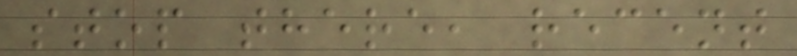stop there, recent
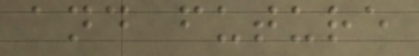and future
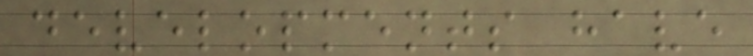developments have
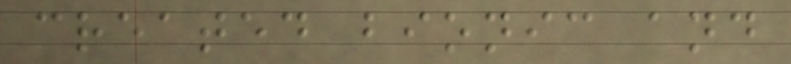created bionic and
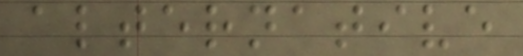alternative
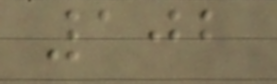102
